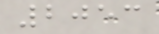2053
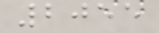2055
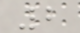2
